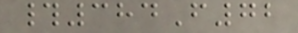#384F72
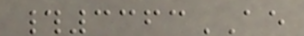#3363AE
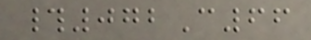#072C66
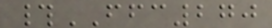#FFC270
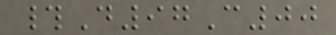#D97C00
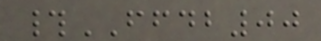#FFDB00
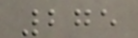275
